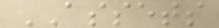ASSETS
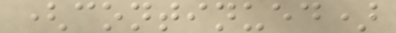(continued)
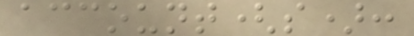account(s):
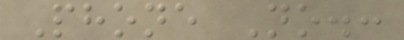Phone No.:
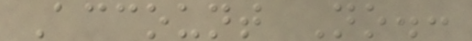Account No.:
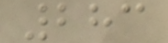283
